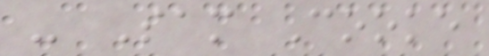- Sam Cooke
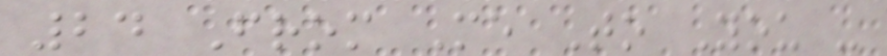24 From Me To You -
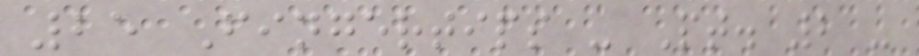25 Fingertips - Pt. 2 -
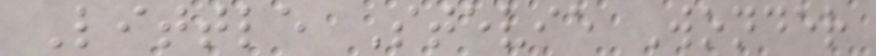Little Stevie Wonder
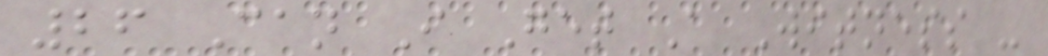26 Can I Get A Witness -
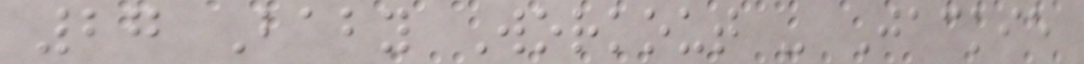27 Baby Workout - Jackie
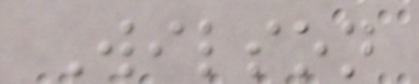Wilson
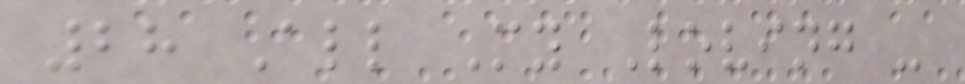28 All My Loving -
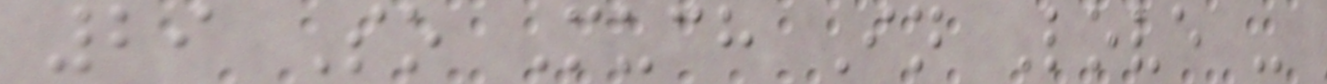29 So Much In Love -
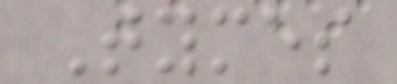Tymes
